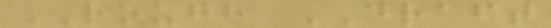ROUGH DRAFT
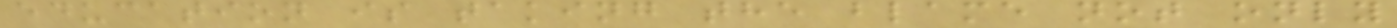education is taking the blame not only
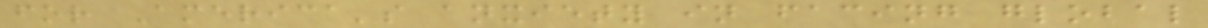for America's anxiety in facing global
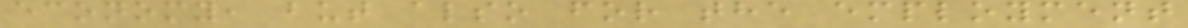economy, but also for the employment
